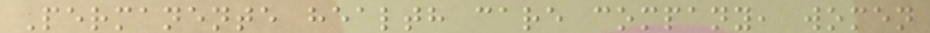Permanente health care company, women
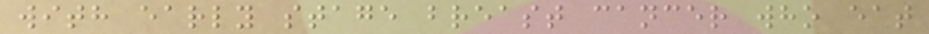with early stage breast cancer who eat
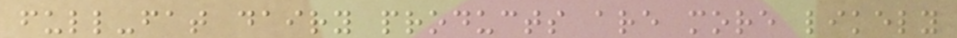full-fat dairy products are more likely
